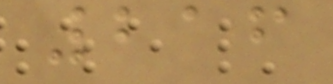216
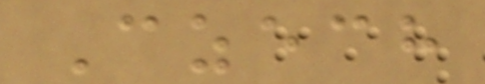Czech
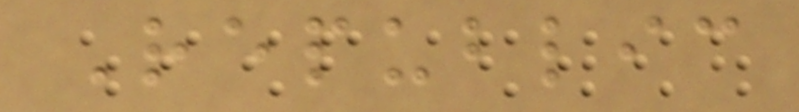Republic
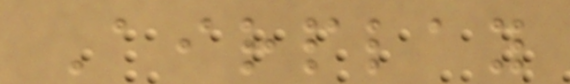Airplay
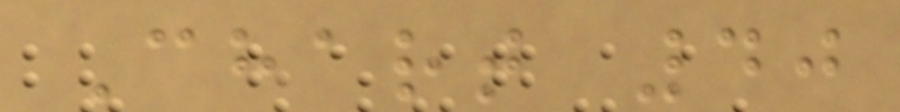Chart 40
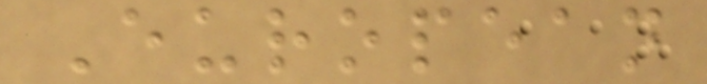European
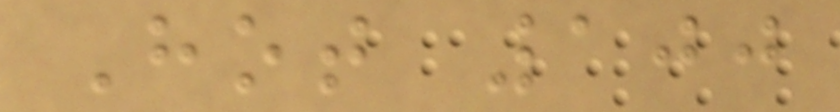Hot 100
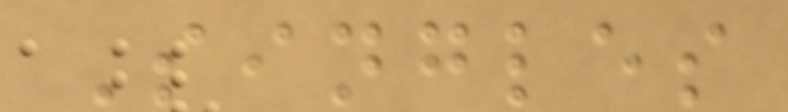Singles
